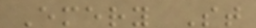Emery St
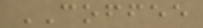COFFEE
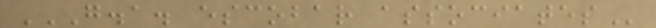G.A. ESCOBAR ASSOCIATES
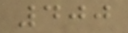400
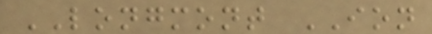LONGMONT ION
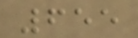655
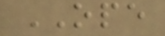OPE
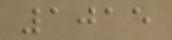1015
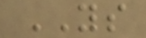YS
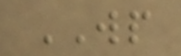WP
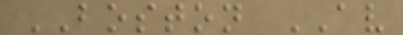BOSTON AV
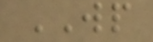WP
